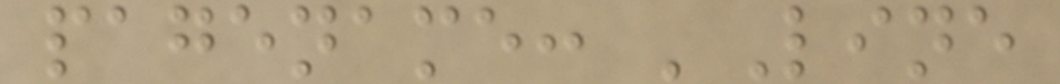pagename: 'Line
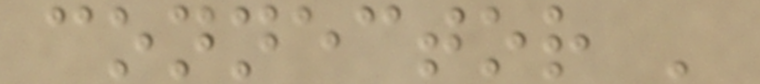connector '
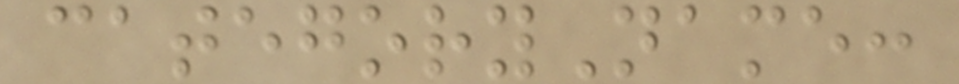categoryName:
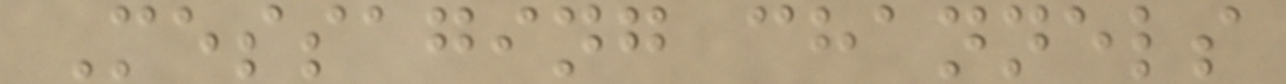Messaging channels
